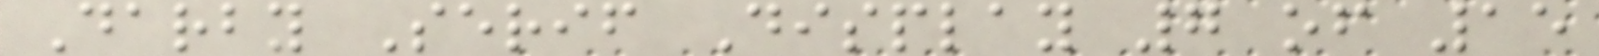Darby Serif Display 7 of 15
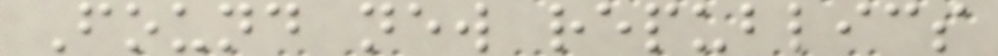Found new republics
